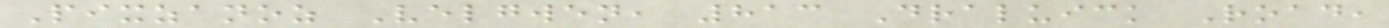Pixzanoz Velgwen, 813 Draluick Road,
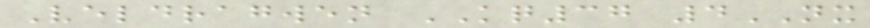Veldragwen KQ37 4NX
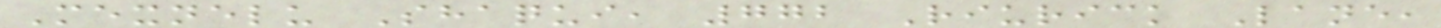Mexnelu Shaqui, 772 Riurick Lane,
